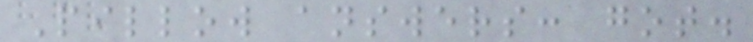Pillow answers: got.
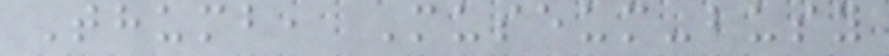Thumb, Museum-busy
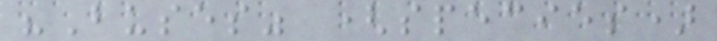"Buses" (species)
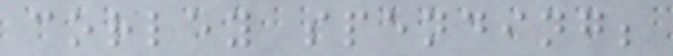corley spending;
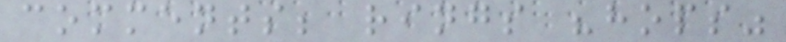comments; rings "hops"
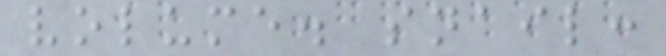volume. snail:
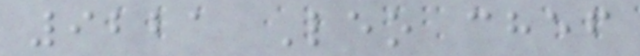9221 Leo chef
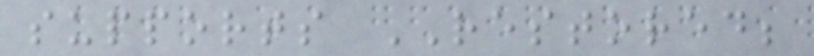supports RESTORED;
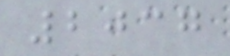2037
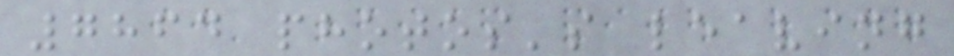7864 photos's leaving
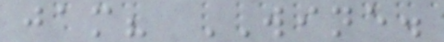jam? WINE.
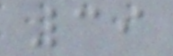39
